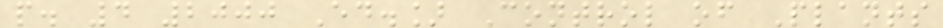p. 4 2000 Ed.] Control of Plants
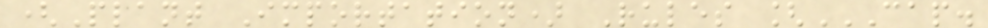(Plant Importation) Rules [CAP.
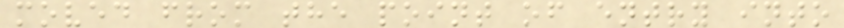moved from the point of entry into
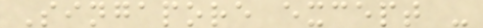Singapore except -
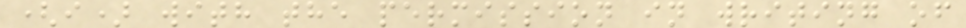(i) with the permission in writing of
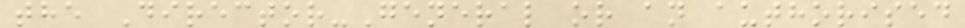the Director-General or an authorised
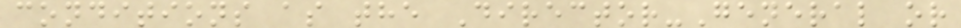conditions as the Director-General or
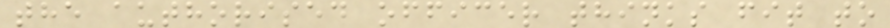the authorised officer thinks fit to
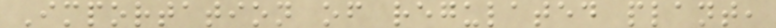Importation of regulated plant,
